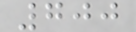700
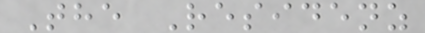The Residenz
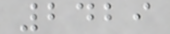2429
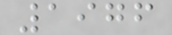1976
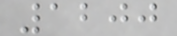1200
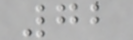72
